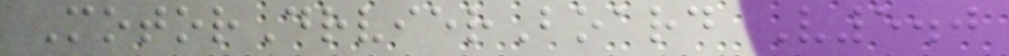MotorDrvierBoard V5.0
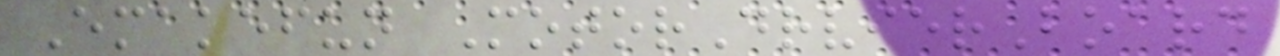Emakefun MotorDrvierBoard
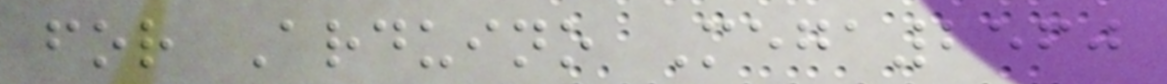for Arduino Mega2560
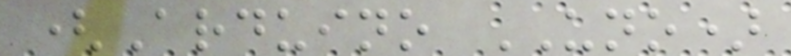(Arduino UNO)
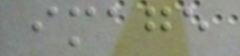image
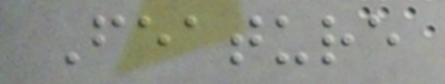Feature
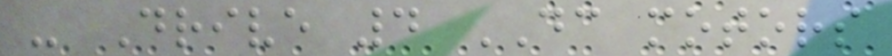- Drive 4 DC motors
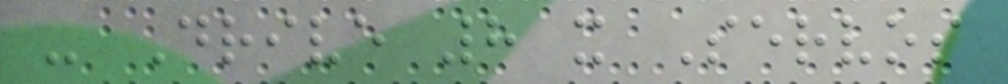- Drive 8 x Servos
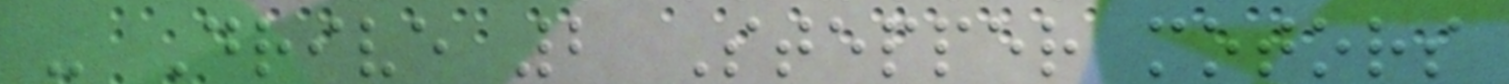- Drive 2 Stepper motors
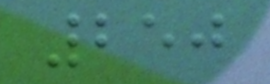250
